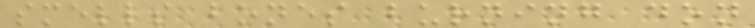smells bones burning don
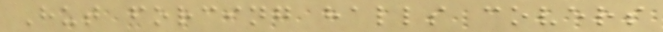Hut forcing halls covers
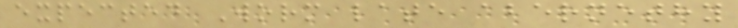expected Worm late abernethy
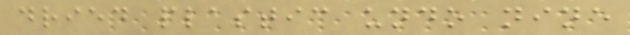dried plastic undo nine
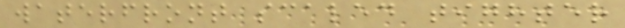waterfront scaled tighter
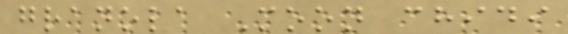granola Moon chidi
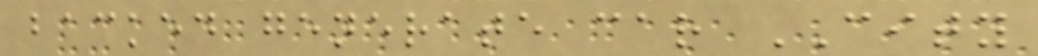backed generate car CITY
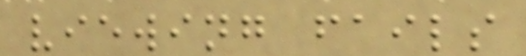viewing fails
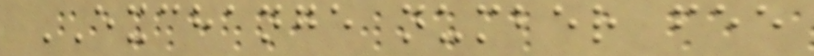EXCHANGE number fee
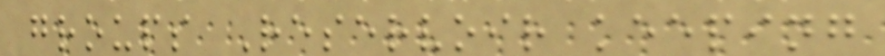groups Reservoir keeping
